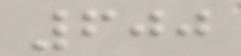600
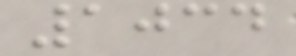1034
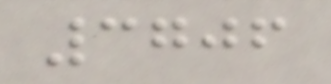3706
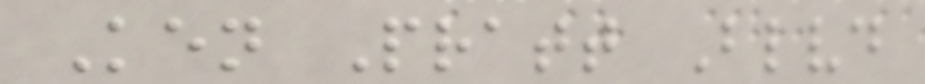Ken Pratt Blvd
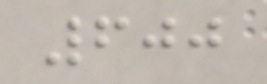600
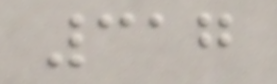317
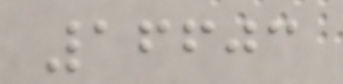16603
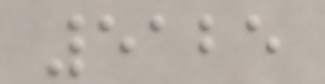5125
